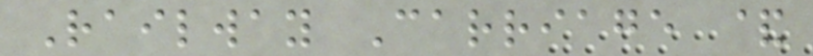Railway Carriage &
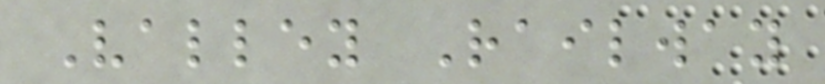Valley Railway
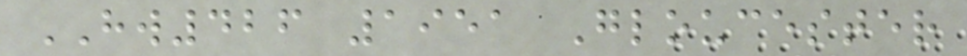HW426 1951 Gloucester
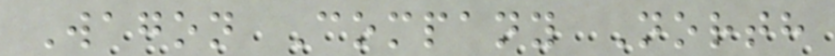Wagon Company North
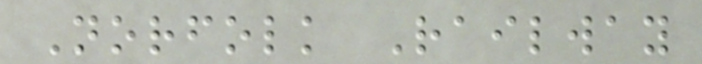Norfolk Railway
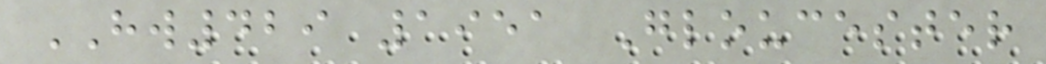HW429 1951 Gloucester
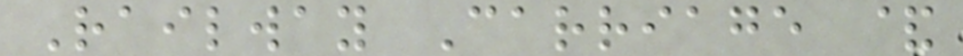Railway Carriage &
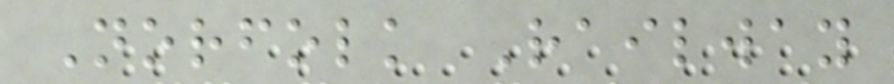Norfolk Railway
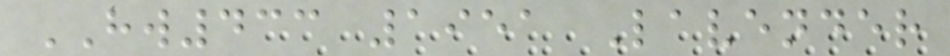HW433 1951 Lavender
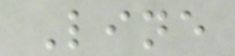Line
